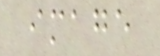image
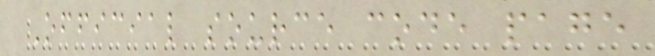Official source code page
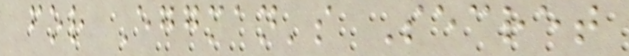for Eggman's Secret
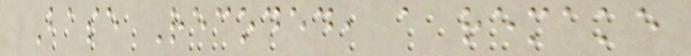Base Recoded, a remake
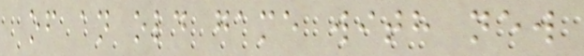of an old game with new
